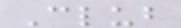Club
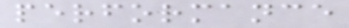performance
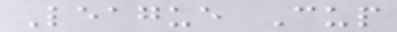League Cup
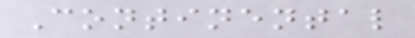Continental
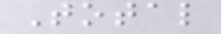Total
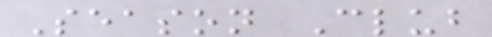Season Club
